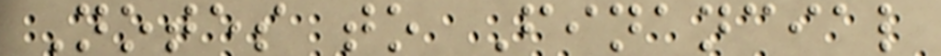Notes to Financial
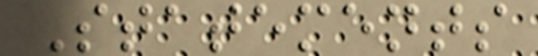Statements
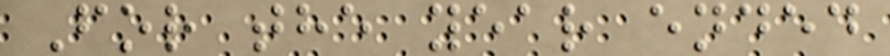For the year ended
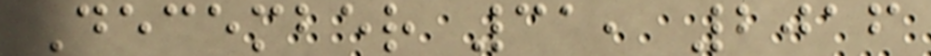December 31, 2016
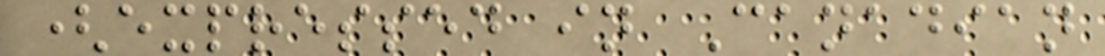(expressed in Canadian
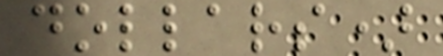dollars)
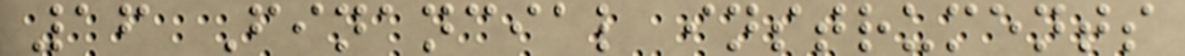16 Financial instruments
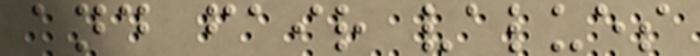and fair values
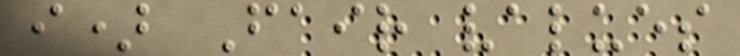i) Fair values
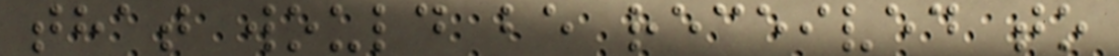that would be received to
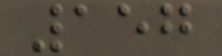157
